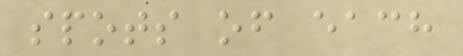spots of each
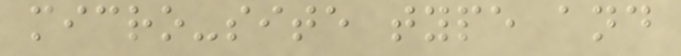micro-site type and
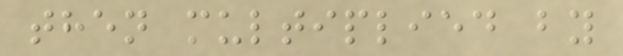then multiplied by
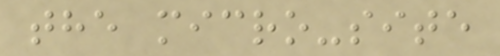the micro-site
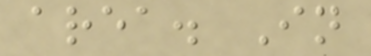area. In
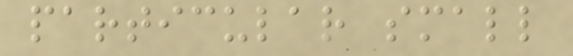particular small
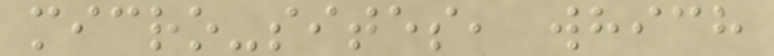micro-sites, which
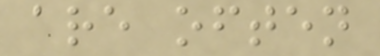are often
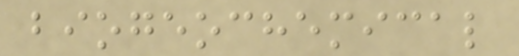biogeochemical
